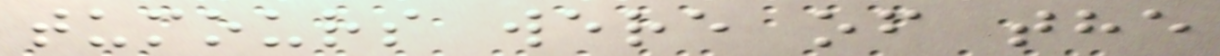tumours were of the
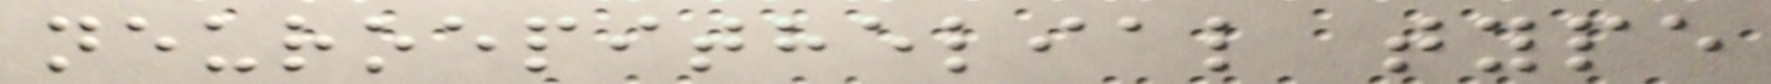neuroepithelial type
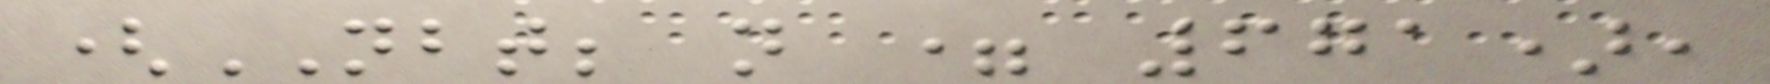(NBT; n = 671),
